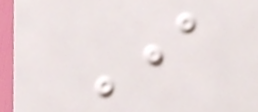I
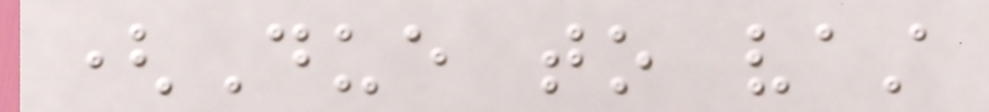(Due to vast
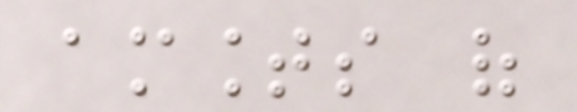amounts of
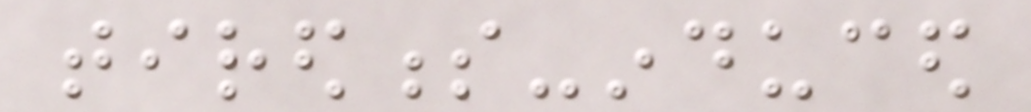tiredness-induced
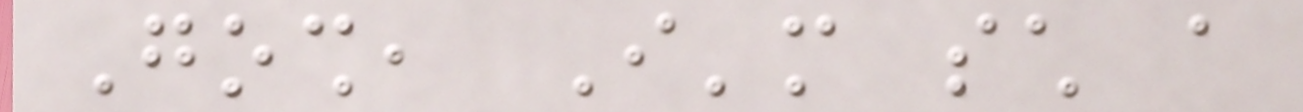Gosh, I'm such a
